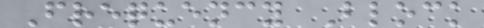Frequency Block
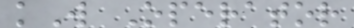kW Operator
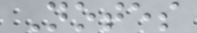Notes
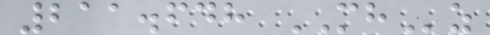211.648 MHz
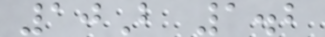10B 1.2
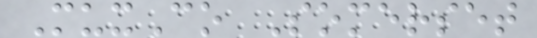MuxCo Somerset
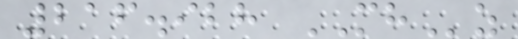216.928 MHz
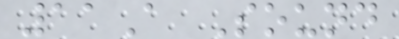11A Sound
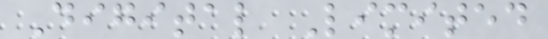Digital Limited
